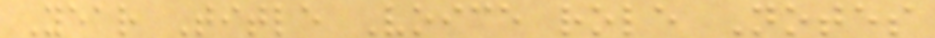Year Title Voice role Notes
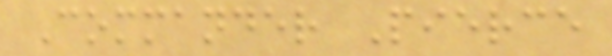Commander Pierce
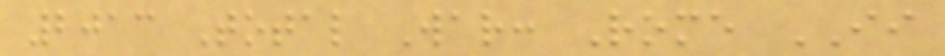2013 Total War: Rome II
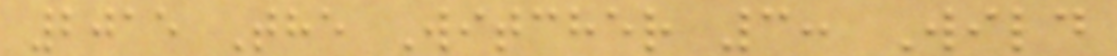2015 The Witcher 3: Wild
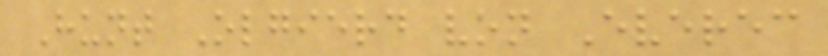Hunt Olgierd von Everec
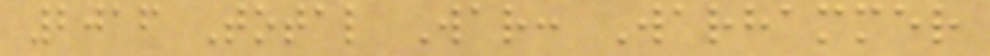2016 Total War: Warhammer
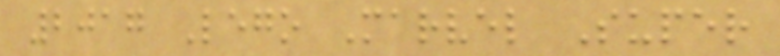2017 Lego Marvel Super
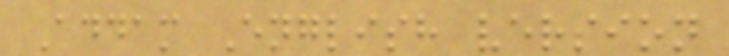Addam English version
